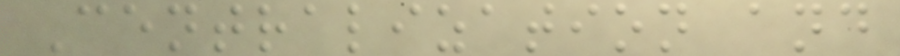Centralization and
